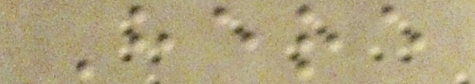Here
